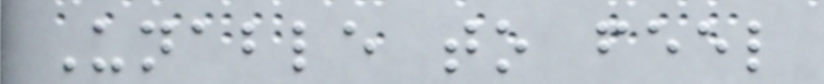Unable to feel
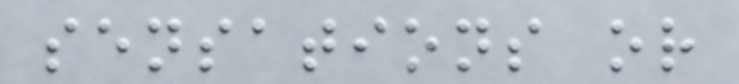sensations or
